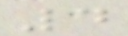4
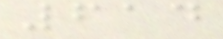614
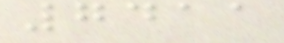7411
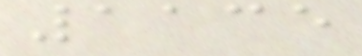1135
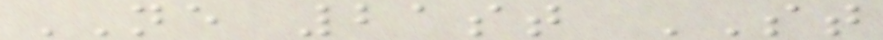NE 21st ST
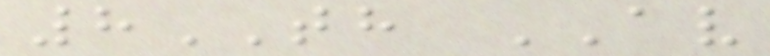8TH AV
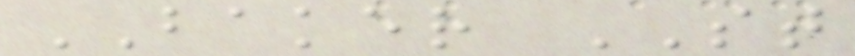BAKER ST
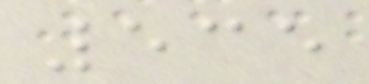535
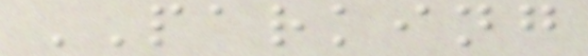PARKING
